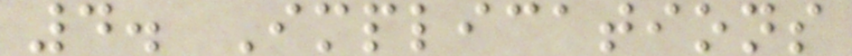4. Implications
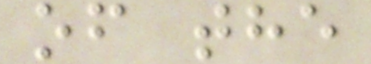of the
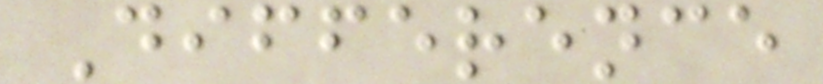Difference
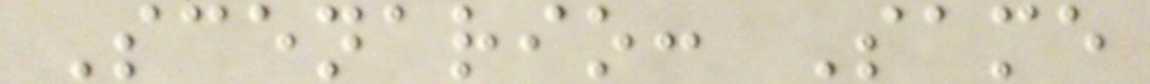Scenario: Same
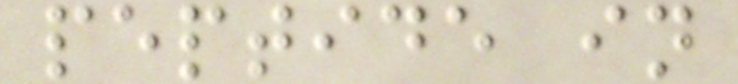peptide in
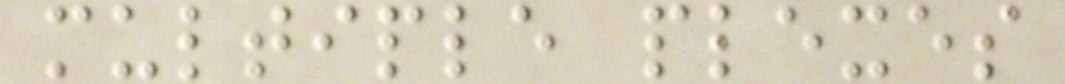multiple plexes
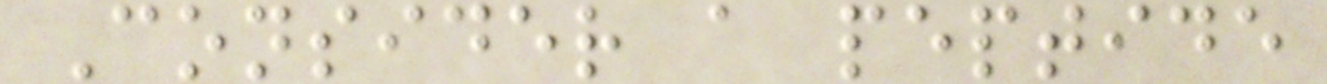Consider a peptide
